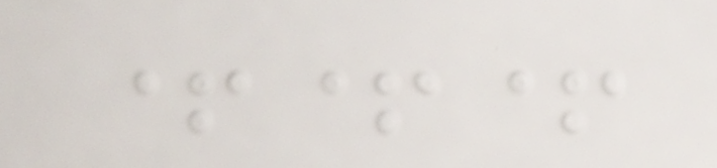+++
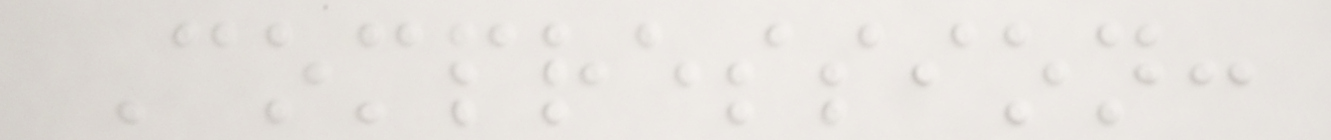Compression:
